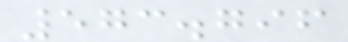573.796
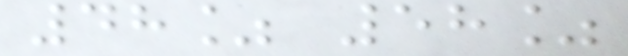48% 58%
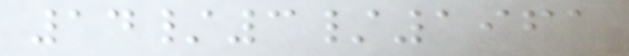14/3/1961
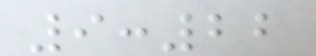9:22
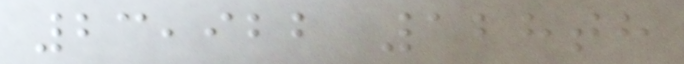23,922 128th
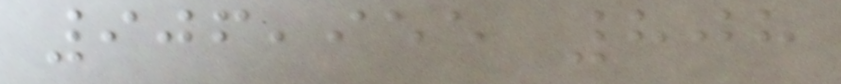906,955 808
